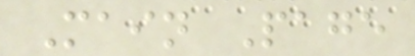Main Page
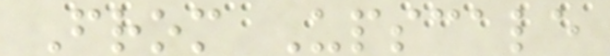From Upscale
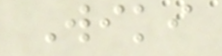Wiki
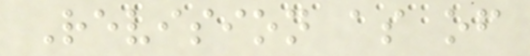Revision as of
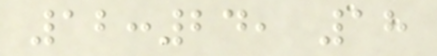12:24, 18
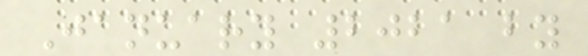January 2021 by
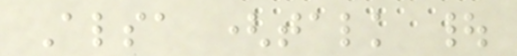Alsa (talk |
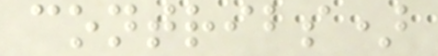contribs)
